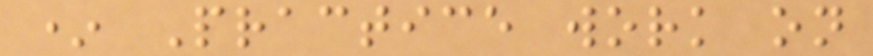* Practice work on
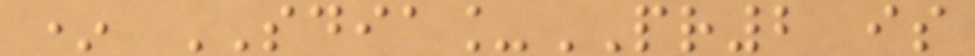* SDIA_PR2 is
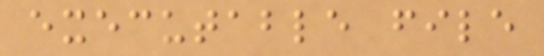executable file
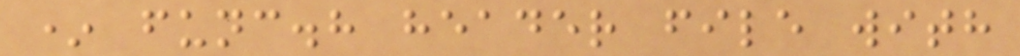* func.h header file with
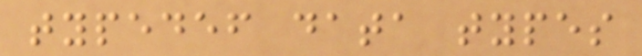typedef data types
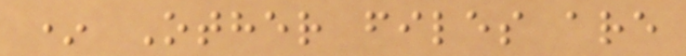* Other files are
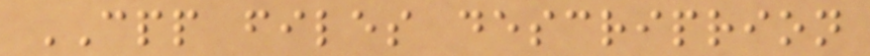CPP files descriprion
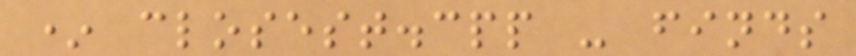* closest.cpp - finds
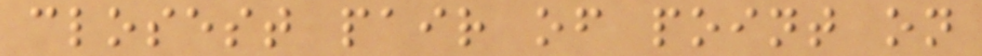closest pair of point on
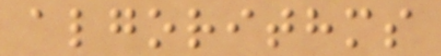algorithms
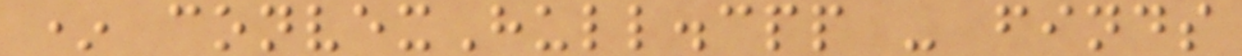* convexHull.cpp - finds
